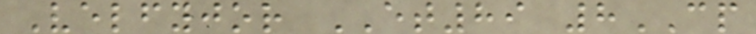Velfyjor ET89 8CP
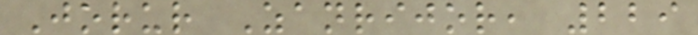Jorur Zanrijor, 229
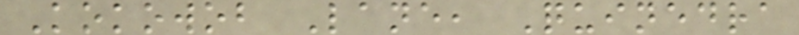Kokowob Lane, Quinedra
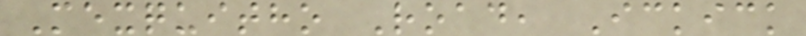Mexquitho Road, Ickick
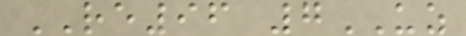RE96 7UZ
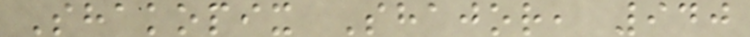Shakopix Shajor, 940
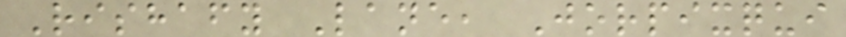Rishafy Lane, Jorpixqui
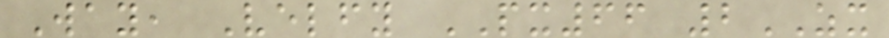Way, Velfy PX66 2ZX
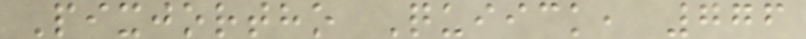Pixjortho Quiick, 776
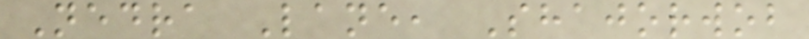Nedra Lane, Shajorwob
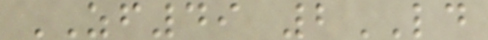ZF49 2LD
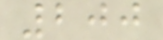200
